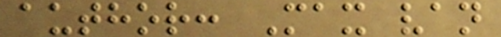author: Max van
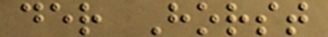der Horst
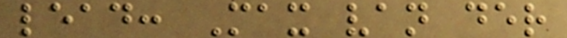lead: Max van der
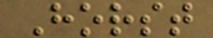Horst
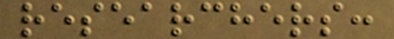researchers:
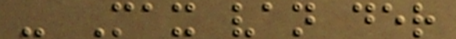- Max van der
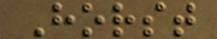Horst
